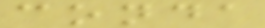conda
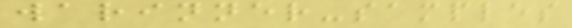warinner-samples
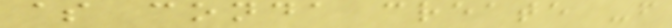$ conda create -f
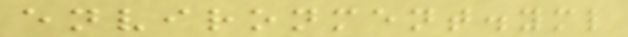environment.yml
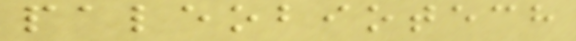paleobiotech
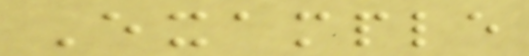Example
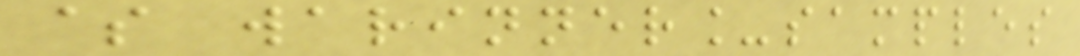$ warinner_samples
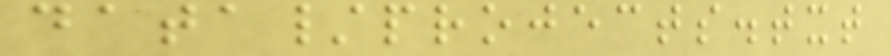data/projects.txt
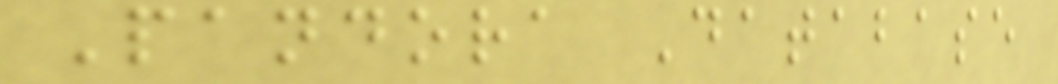Pandora Database
